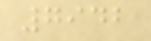7942
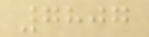7807
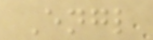Engl
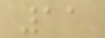11
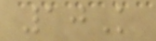10K
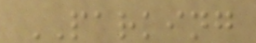PARKING
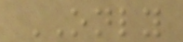ONLY
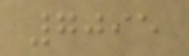7095
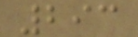293
